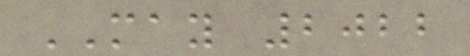MAY 2022
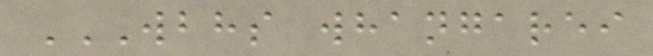WBHS WHANGAREI
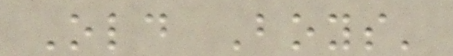Old Boys'
